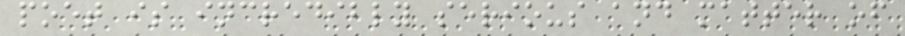poet is incredibly serious and matter of
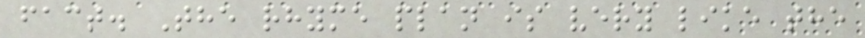fact. The rhyme plan is very like the
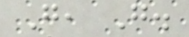G, G.
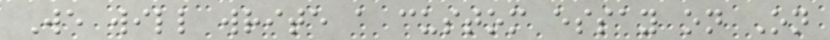We will write a custom essay on On
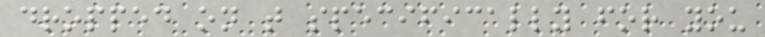dropped on t specifically for you
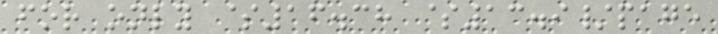for only $16.38 $13.9/page
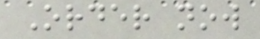Order now
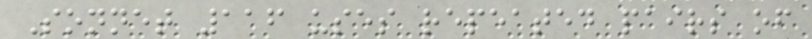Sonnet 116 uses repeated pairs of
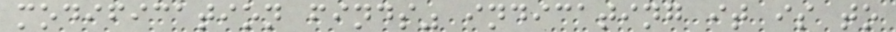modification finds" indicating it is to
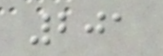201
